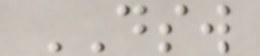DSW
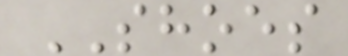SHOES
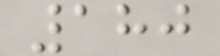180
